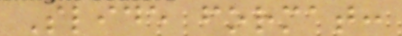Slide format:
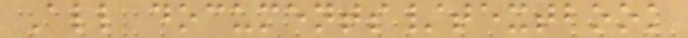All documents/textbook
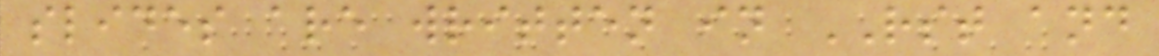slides are written in RST and
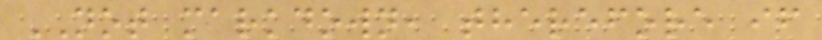NOT markdown, therefore if
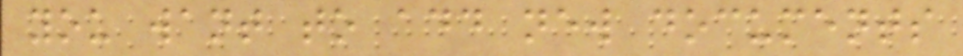you want to add new documents
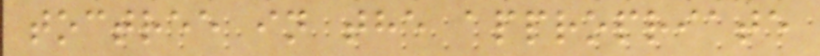toctree in the appropriate
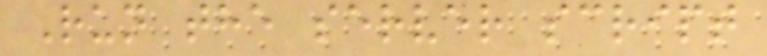Run the server script
